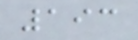193
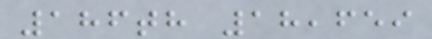186th 18,659
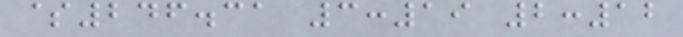$246.31 3:19 2:12
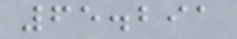65.291
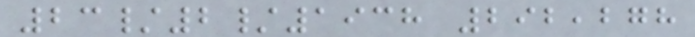23/2/1938 292,278
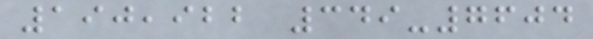190,922 349-7604
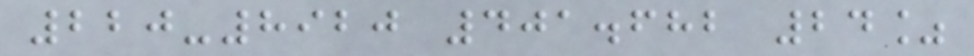220-8920 401.682 24%
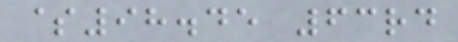$98.45 63rd
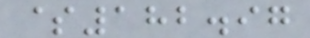$182.97
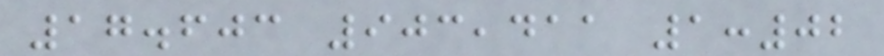17.603 903,411 1:02
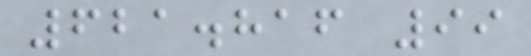621.816 99
